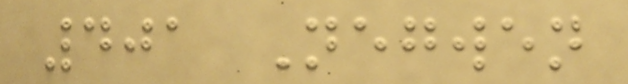401 Negwen
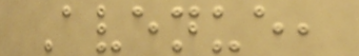Avenue,
